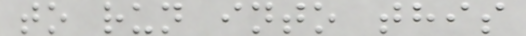to run into this
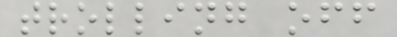trolling off
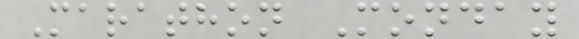Marathon Monday
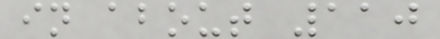in about 110
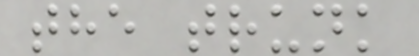the trunk
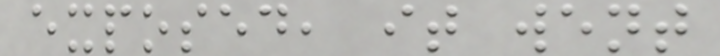exposed, it went
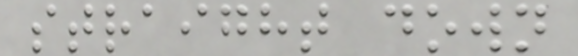straight down
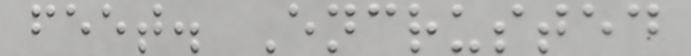feet. Encrusted
